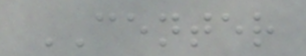CENTER
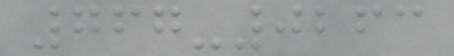767-0263
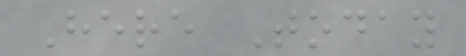Here Today
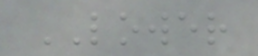LOWER
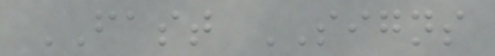FAST SIGNS
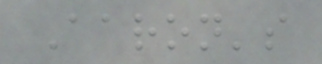Aaron's
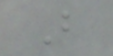B
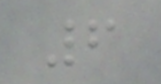6
